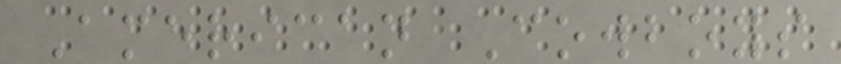American Cowboys
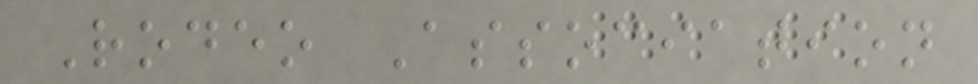Rodeo Association
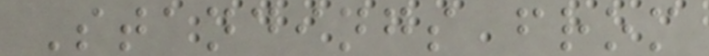Standings from
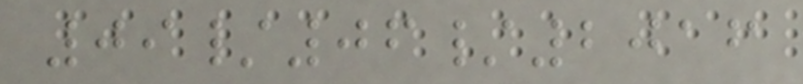09/06/2016
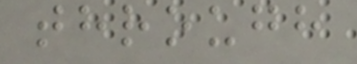through
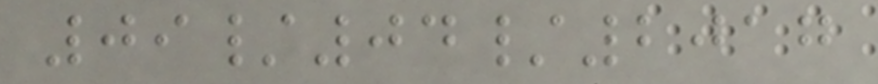09/04/2017
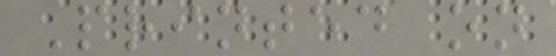Printed on
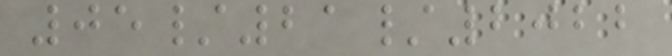05/21/2022
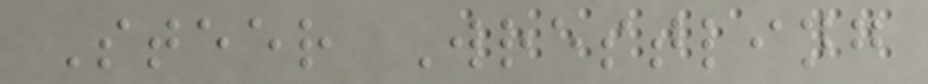Steer Wrestling
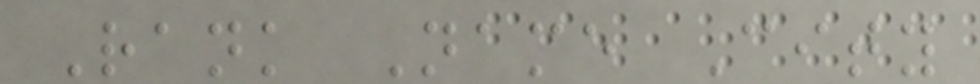Rank Name City
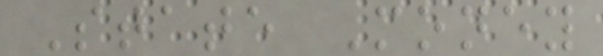State Money
